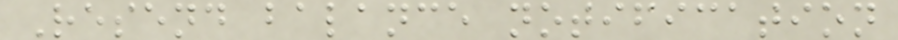Resend balance notification
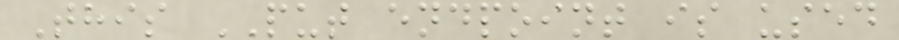This PUT endpoint is used
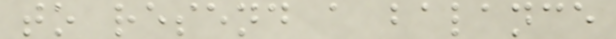to resend a balance
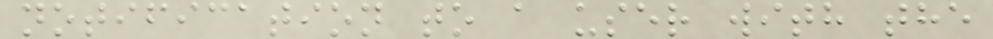notification to a user with the
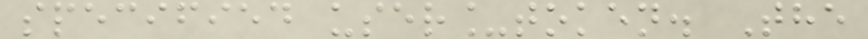specified user_token. The
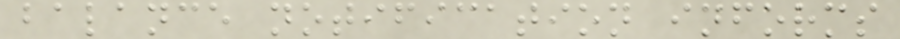balance notification informs
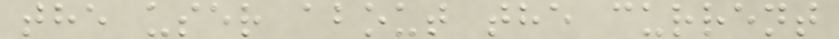the user about the current
